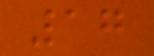17
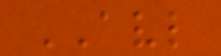AVL
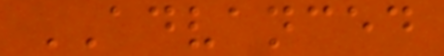ADVANCED
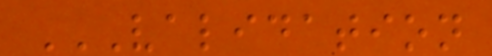VALIDATION
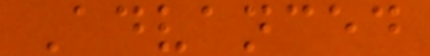Advanced
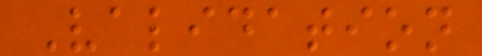Validation
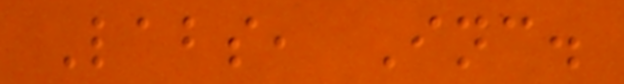Labs, Inc.
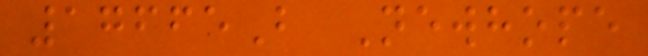17665B Newhope
